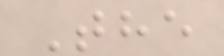The
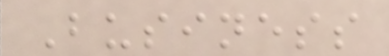Business
